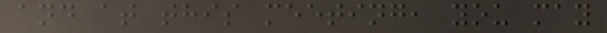and at this meeting, you may
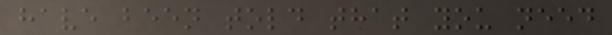have been told that you need
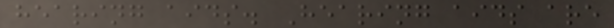hearing aids. Hearing aids are
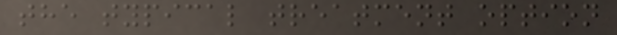the typical treatment option
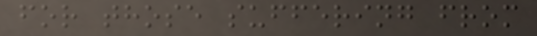for those suffering from
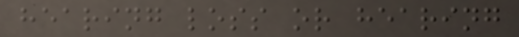hearing loss or hearing
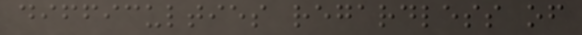difficulties regardless of
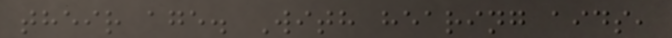their age. With hearing aids,
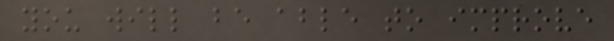you will be able to improve
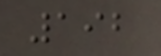192
